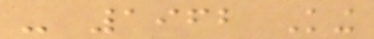- 1962 King
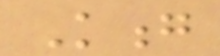Kong
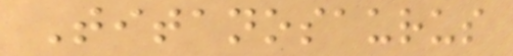Titanosaurus
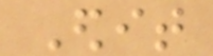Edit
